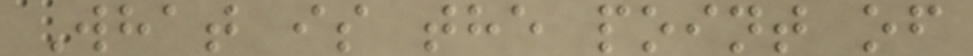What is the point of
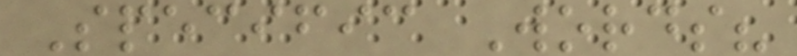Specific Words?
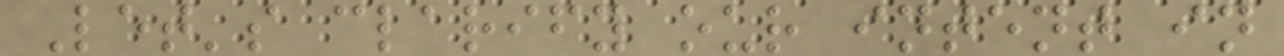Let's clarify our intent in
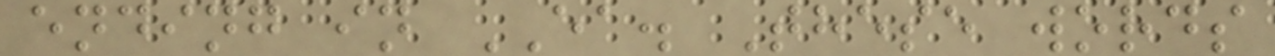ending in EA. These words
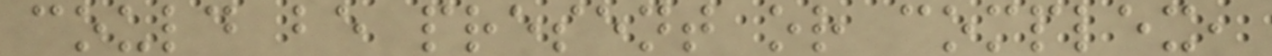could be present or complex,
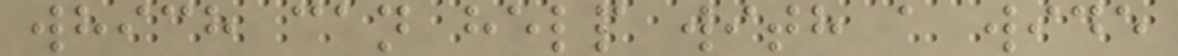which can help with a wide
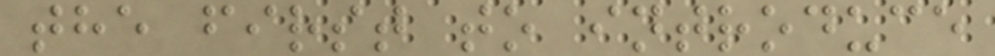the first to introduce
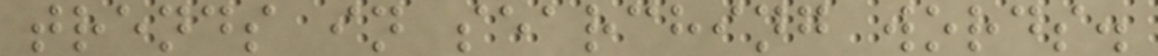trends in searching words.
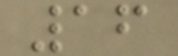16
